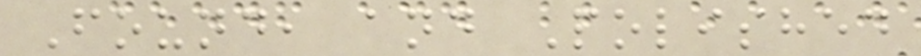Found, and Polished
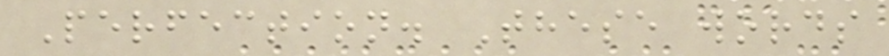Perfection. These words
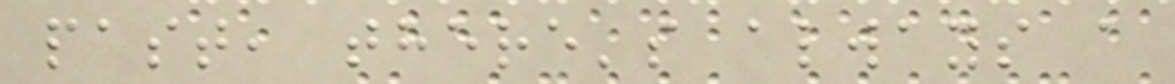past, there's always a
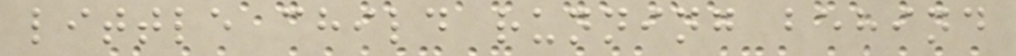little child running behind
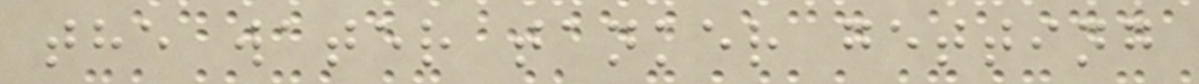the water tanker getting
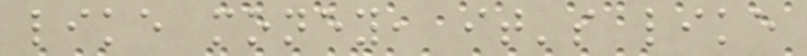like money, it's like
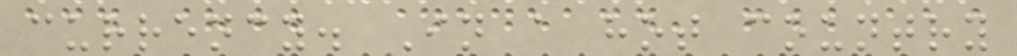currency. In a hot country
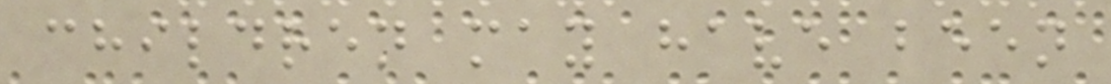children may have been
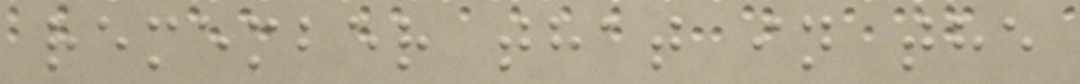remember that in the
